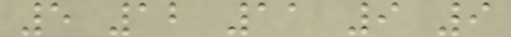5 12 11 9 9
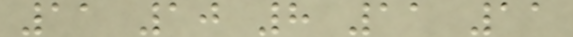11 10 8 11 11
